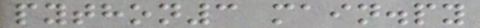python3 main.py
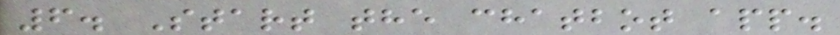6. Start the chatbot app.
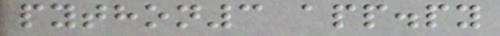python3 app.py
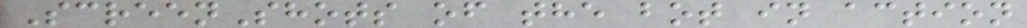ScreenShots of the bot in action
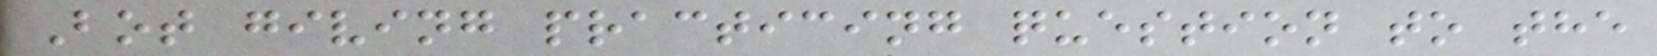Bot giving practicing question to the
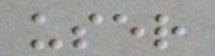user
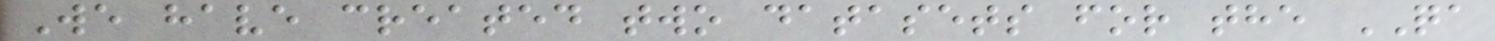We have created two datasets for the QA
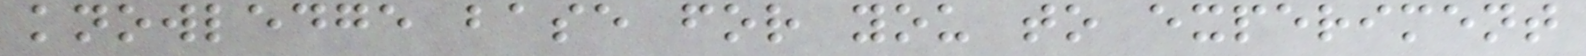knowledge base for you to experiment
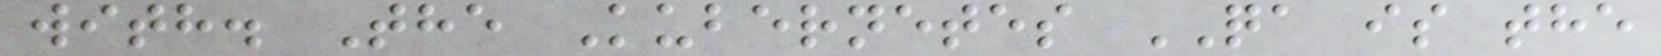with. The Kubernetes QA is the
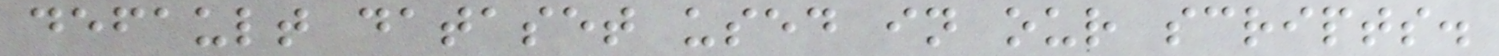default dataset used in our scripts.
